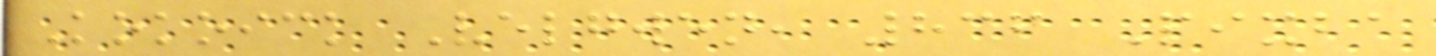Kokoick Velgwen, 836 Pixba
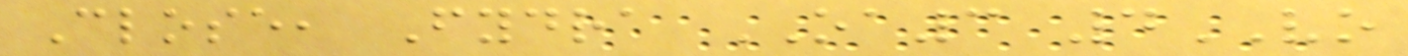Close, Fydra OA3 4VO
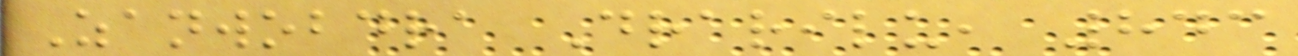Zanwobdra Drarilu, 843
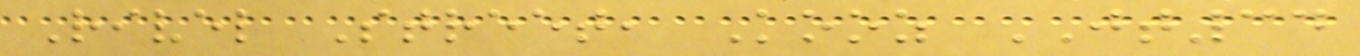Rivel Street, Kooz JT34
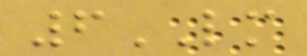6LM
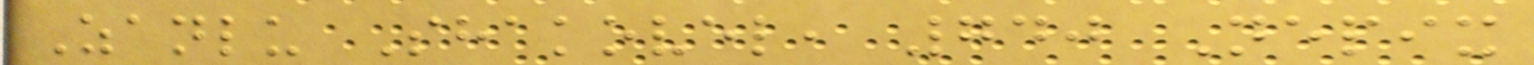Zanlu Shakovel, 740 Nepix
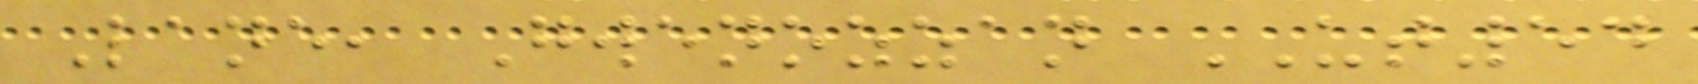Lane, Gwenozzan UT54
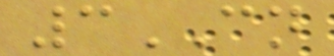3CN
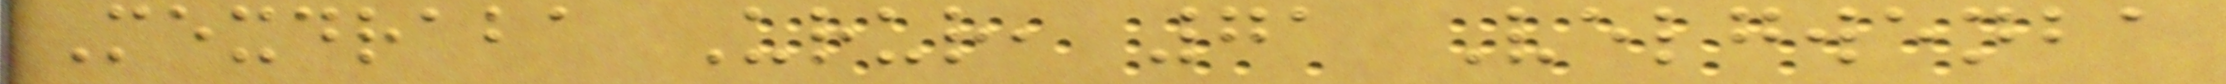Mexdraba Urur, 71 Velgwenba
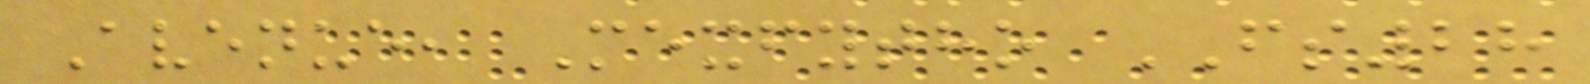Avenue, Mexfytho FS28
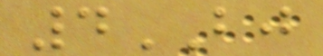4BJ
